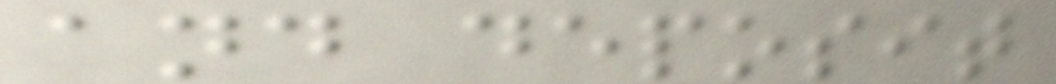and deposit
